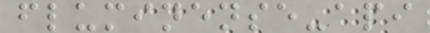fluminense-api
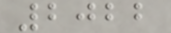2022
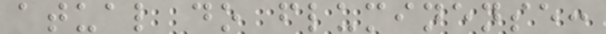atual do fluminense:
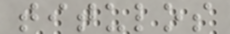titulos
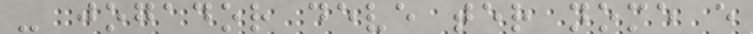- jogador deve ter nome e
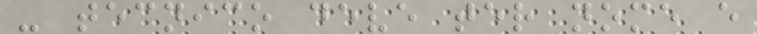- tecnico deve ter nome e
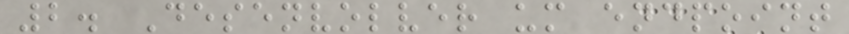2. Desenvolver um endpoint
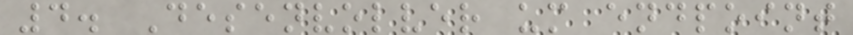4. Desenvolver um endpoint
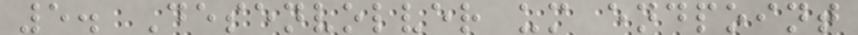5. Desenvolver um endpoint
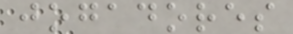jogadores
